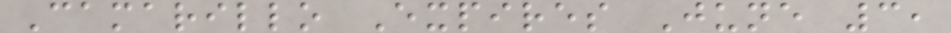Camarillo Expires June 3,
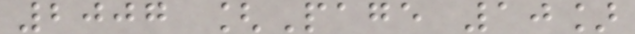2007 [Page 10]
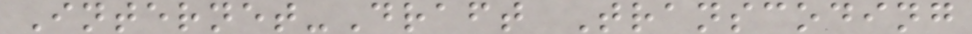Internet-Draft Transcoding
